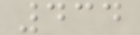434
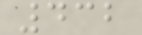432
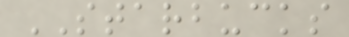STARBUCKS
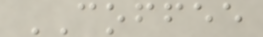COFFEE
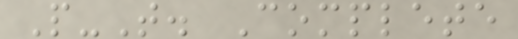P-T. Complete
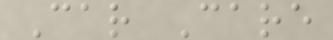Car Care
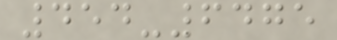454-6475
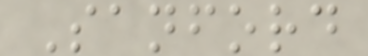Sanford
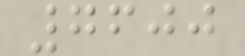7600
